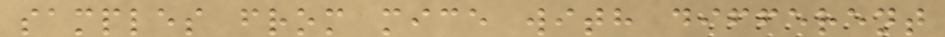samples from mice with different
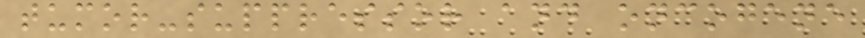tumor-suppressor and oncogene
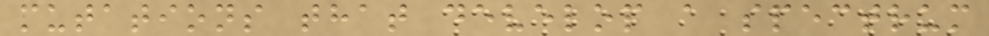mutations that develop a spectrum
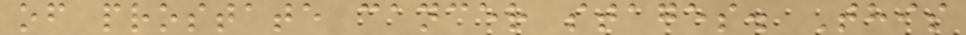of prostate cancer stages. This
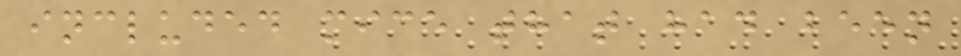included mice that had been
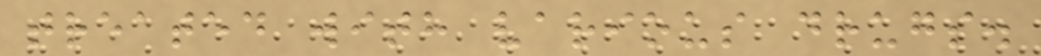treated with various drugs.
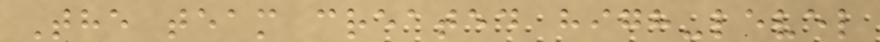The team created high-level
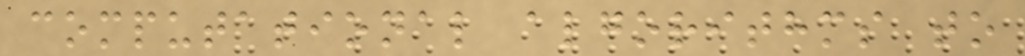computational algorithms to
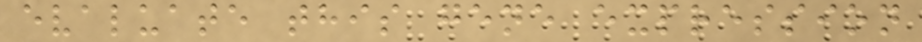evaluate this gene expression
